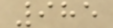985
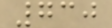730
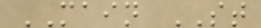MAIN ST
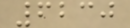6230
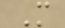M
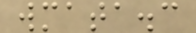wmata.c
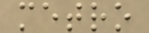metro
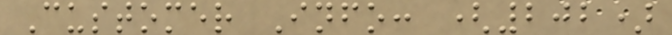Customer Info: (202)
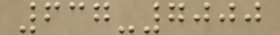637-7000
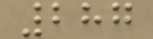287
